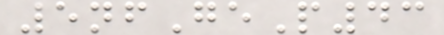5nfGeP43
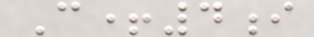C+4i
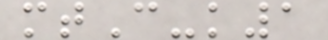mtC-k1
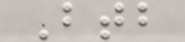Btb
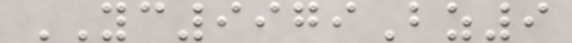YC9979Bz9
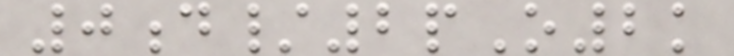0d/2pO2k
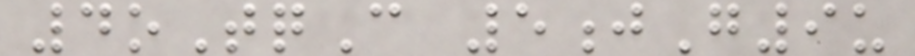4oTqC 5jG9u
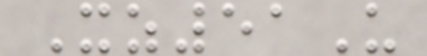Xz51U
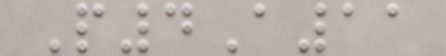P4A11
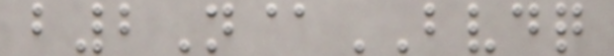b2N@BVDQ
